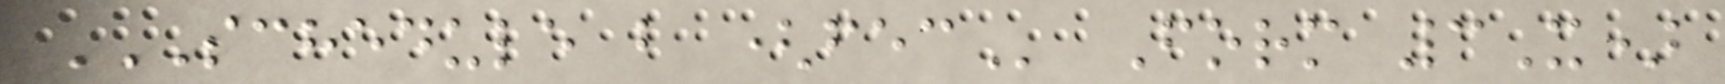SCHEDULE B (FEC Form 3X)
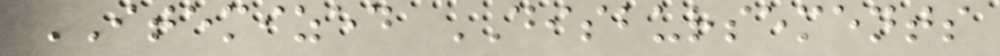ITEMIZED DISBURSEMENTS
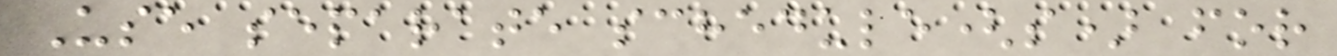Use separate schedule(s) for
